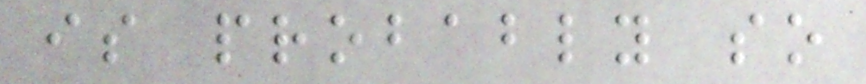is probably so
